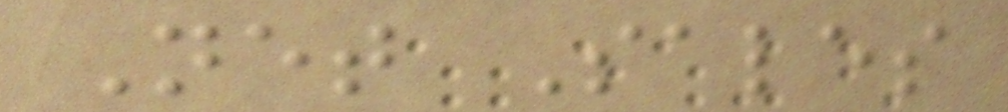Net Sales
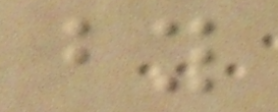by
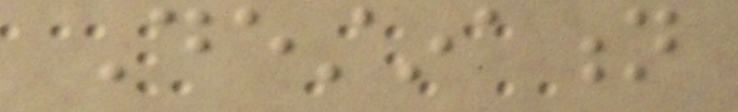Destination
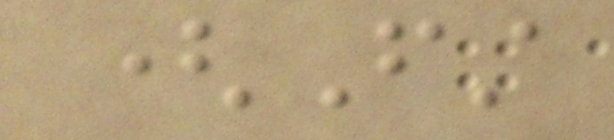(First
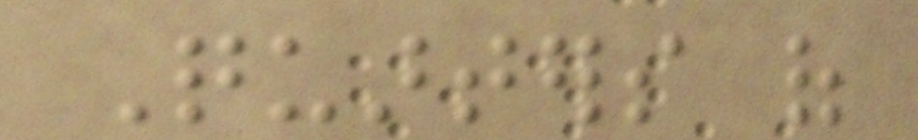Quarters of
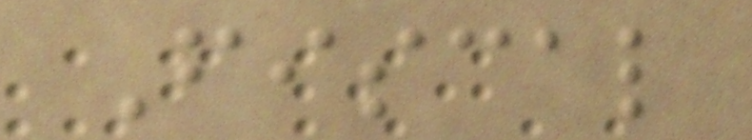Fiscal
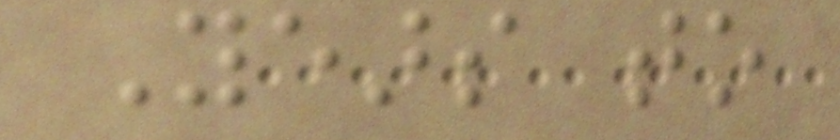Years to
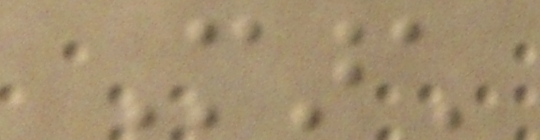March
